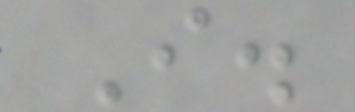I.
